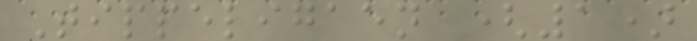Tippeligaen (1)
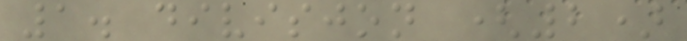1. divisjon (2)
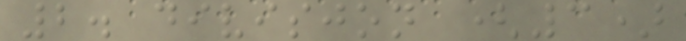2. divisjon (3)
